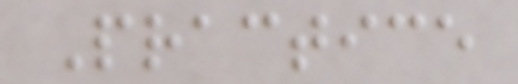Practice
